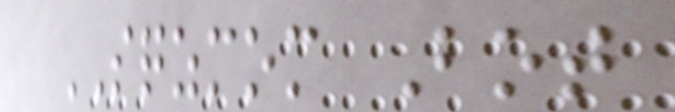SQZMOM Bot
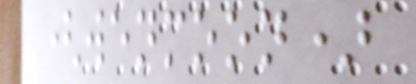(wenmoon)
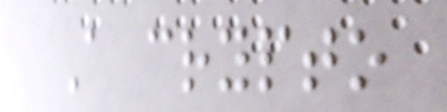A crypto
